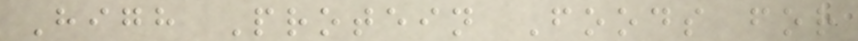High Protein Foods for
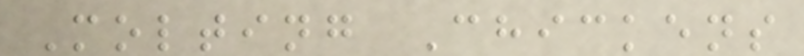Molting Chickens
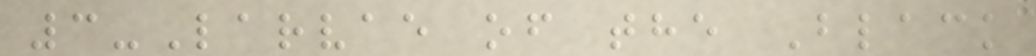3-Larvae of the Black
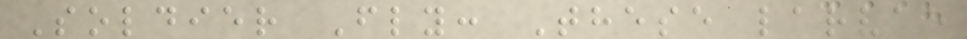Soldier Fly: These larvae
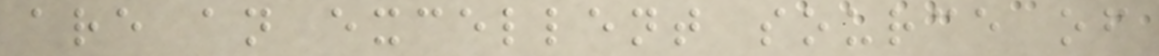are an excellent source of
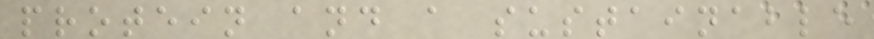protein and a sustainable
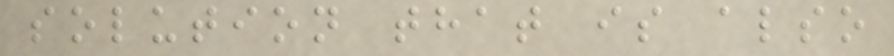solution that is also
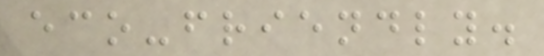eco-friendly.
